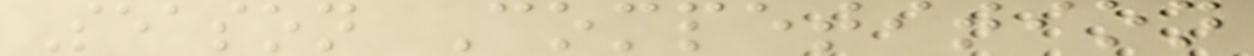Season Competition
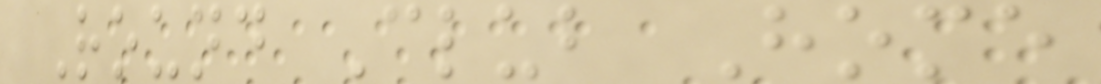Round Club Home
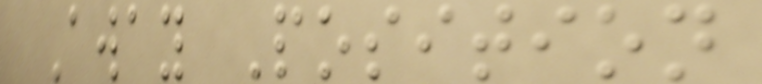Away Position
